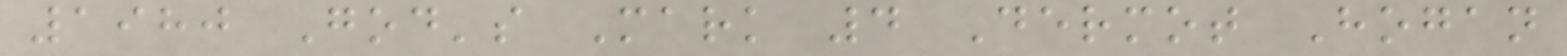1980 God's Mark 4 Dermot Hogan
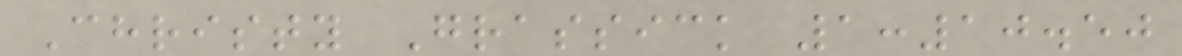Christy Grassick 1:10.50
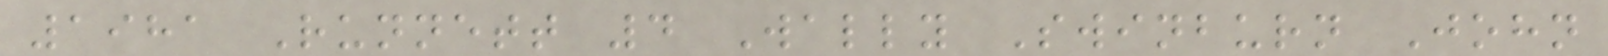1981 Runnett 4 Wally Swinburn John
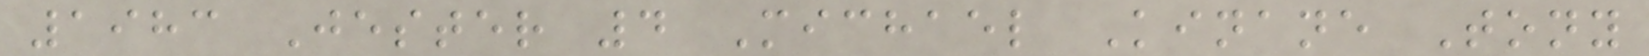1983 Jester 4 Michael Kinane Tony
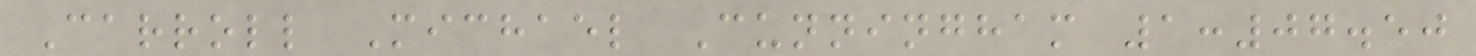Carroll Michael Cunningham 1:07.50
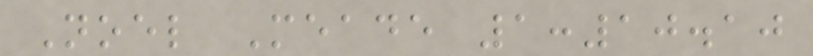Noel Meade 1:10.10
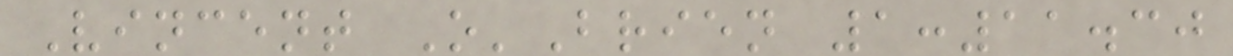Vincent O'Brien 1:11.30
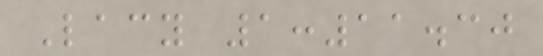Lacy 1:11.30
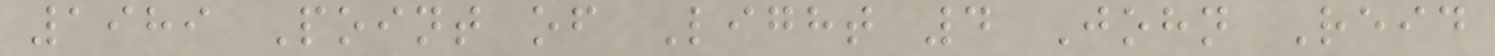1989 Point of Light 4 John Reid
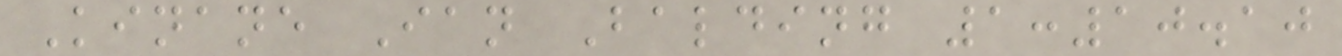Kinane Ian Balding 1:10.10
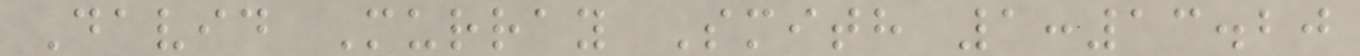David Murray Smith 1:13.20
